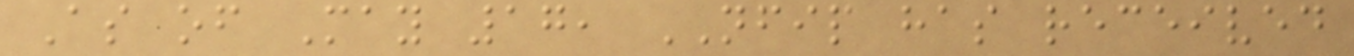As of May 17, NFIP has received
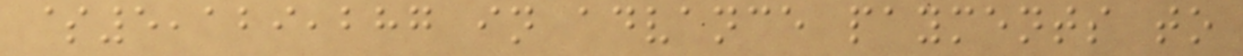$5,129,287 in advance payments to
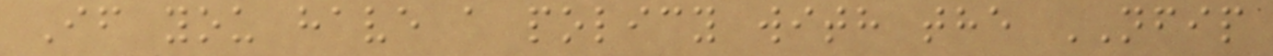If you have a policy with the NFIP
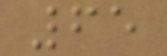65
